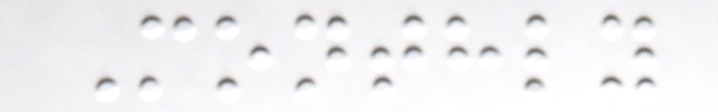Monthly
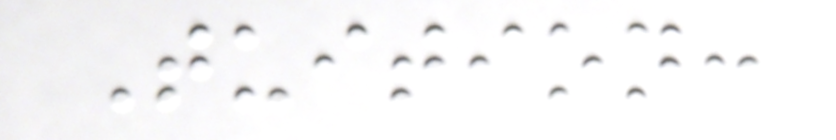Tuition:
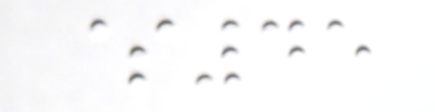$45
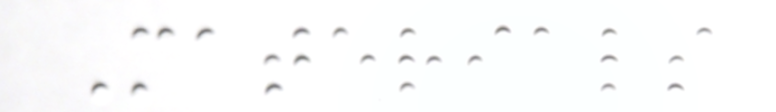Materials
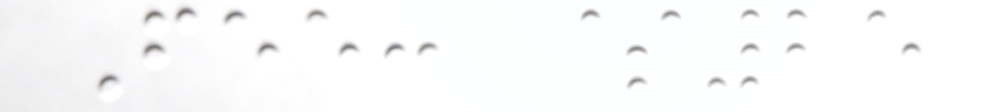Fee: $25
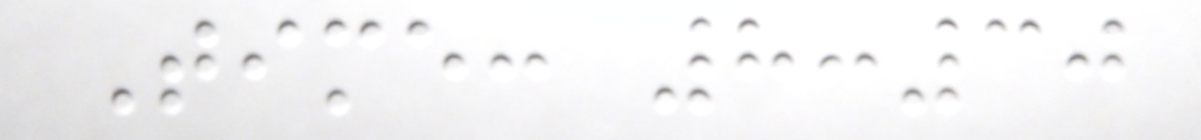Time: 8:30
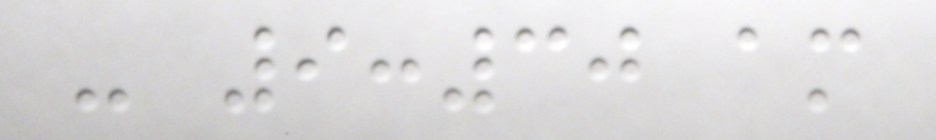- 9:30 am
